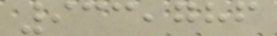933,786
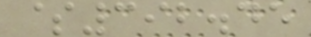$392.45
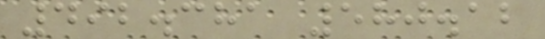492.381 580.12
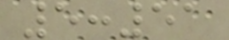5:51
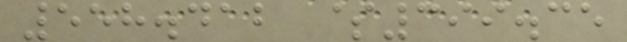558.412 $399.35
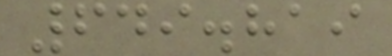649.819
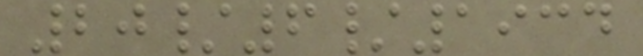20/6/1934
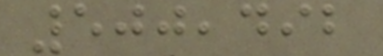500,492
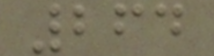264
